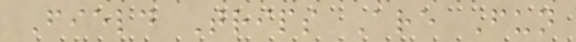Field Trips Are Fun
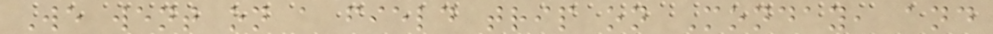We went on a field trip on Monday, and
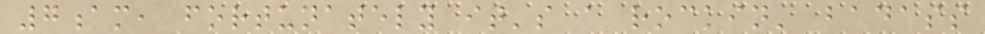7am, fortunately it's a rockin' badass
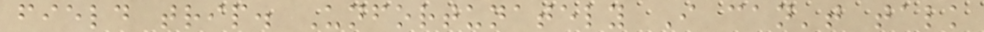field trip. Unfortunately I can't talk
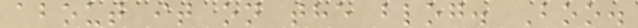about it on the blog. Boo.
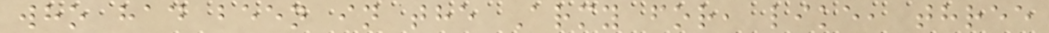who had been in the Army for, like, three
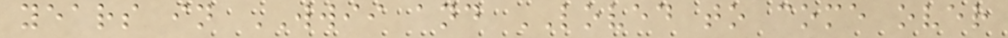years in WWII and LOVED to come over
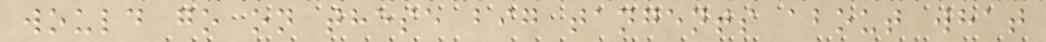would go on these big tangents about what
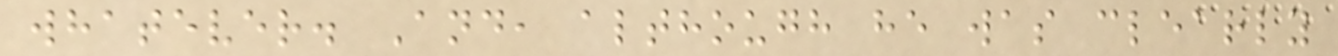whatever. And, although he was clearly
